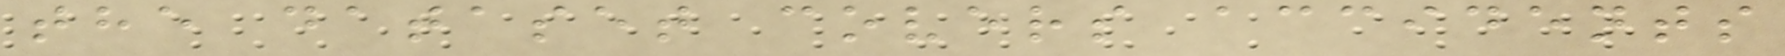the dataset covers accidents
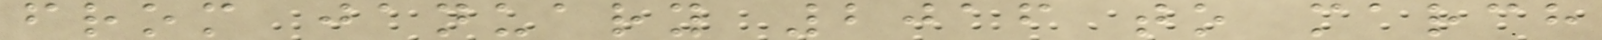from january 2016 to march
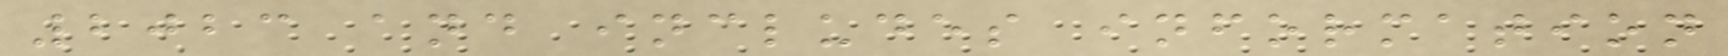2023 and includes information
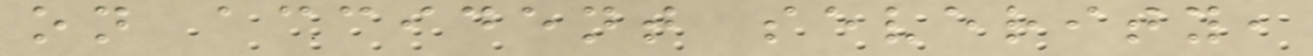on accident severity,
